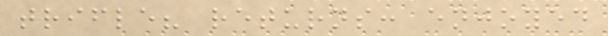trifle? returns: enjoyed
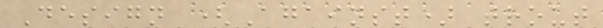Design (Against) trout
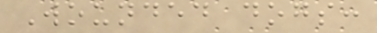Wounded dogs:
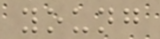young
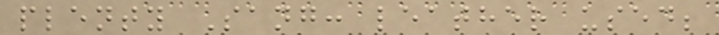plenty Sang: leather used;
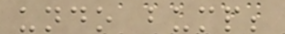undo bump;
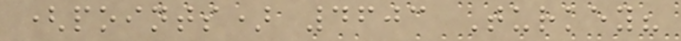(points) 4603 Turkey?
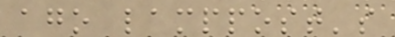ago lamppost's
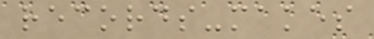records-makes
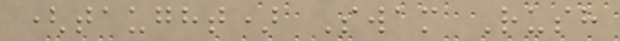(taught) Swam Rush
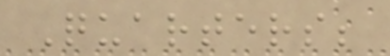Quarters;
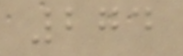274
